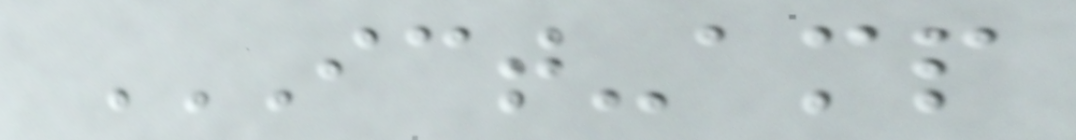ICT-AMP
